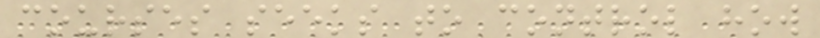courses seeks to control how
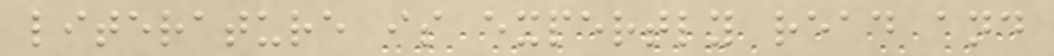literature is expertly read and
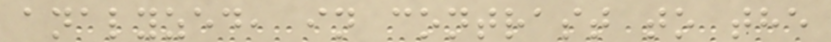analyzed, in contrast to the
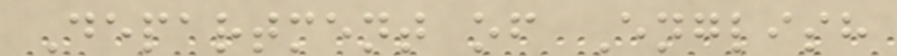Department of English
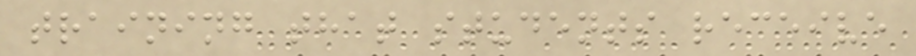training that students receive
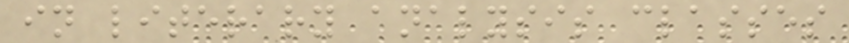in literary analysis classes
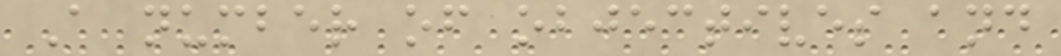A number of objectives and
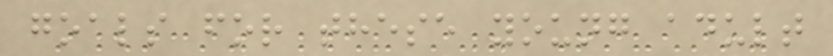goals for these young adult
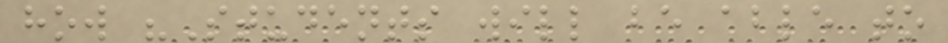how "Students will be able to
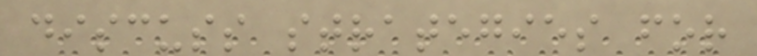discuss strategies for
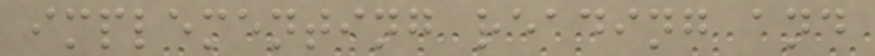implementing reading and
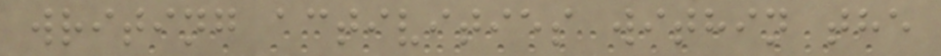writing activities within the
